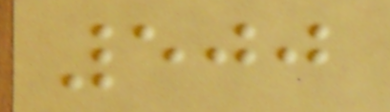500
